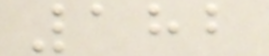182
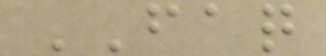FAQ
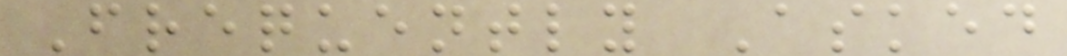Frequently Asked
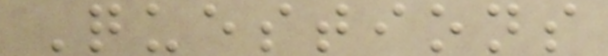Questions
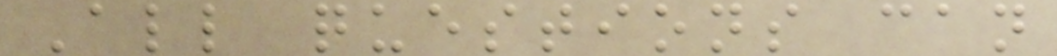All questions can
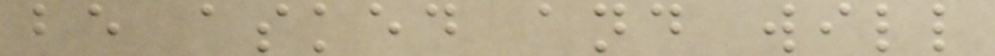be asked and will
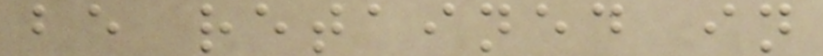be retained in
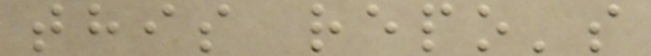this repo's
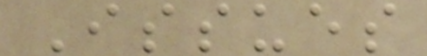Issues
